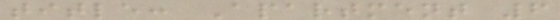title: Apartment 6
